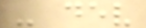- dev
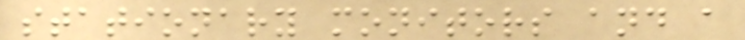stationary monitors and a
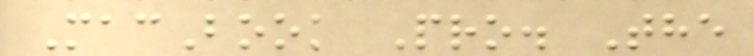MacBook Pro. The
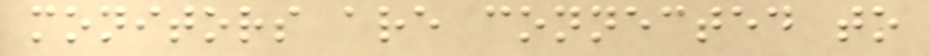monitors are connected to
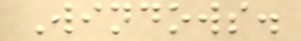Windows.
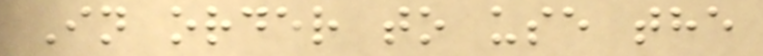In order to use the
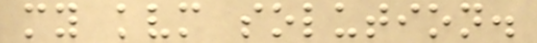my kvm solution.
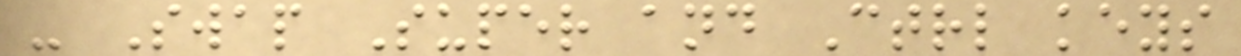- Swap Super and Ctrl keys
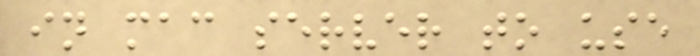in mac server to use
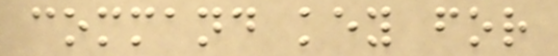command key for
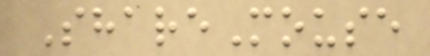ShareMouse
